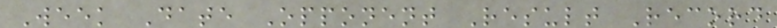Week Date Opponent Result Record
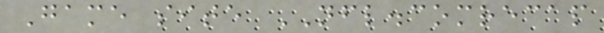Game site NFL.comrecap
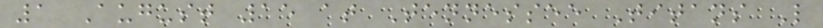1 August 15 at Tennessee Titans L
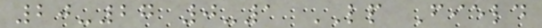20-27 0-1 LP Field
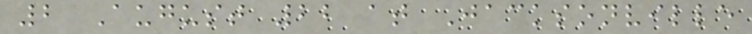2 August 22 at Jacksonville
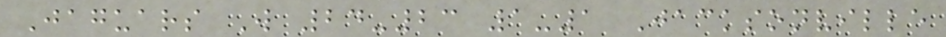Jaguars W 24-23 1-1 Jacksonville
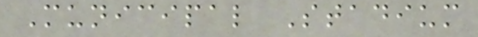Municipal Stadium
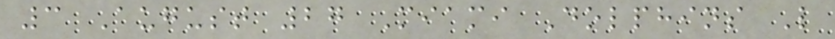3 August 27 Miami Dolphins L
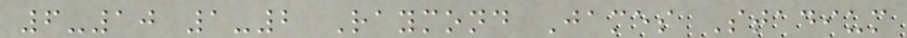6-10 1-2 Raymond James Stadium
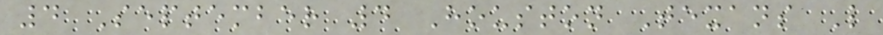4 September 4 Houston Texans L
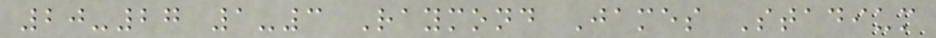20-27 1-3 Raymond James Stadium
